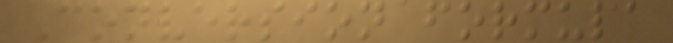Conversion formula
